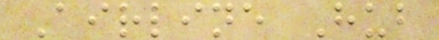Airline Hub
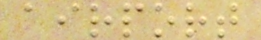airport
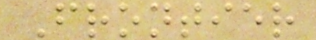Frontier
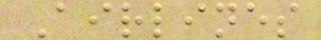Airlines
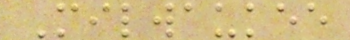Milwaukee
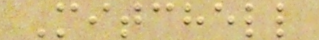Mitchell
